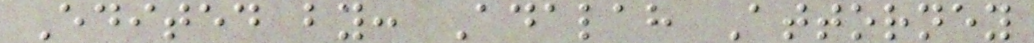Edited by: Adalah Attorney
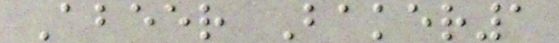Abeer Baker1
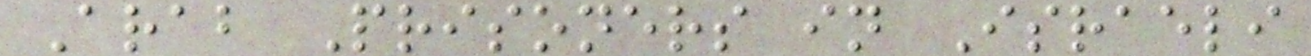Arab Prisoners in Israeli
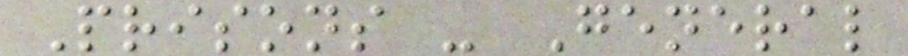Prisons - General
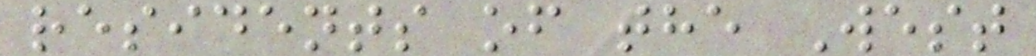residents of the West
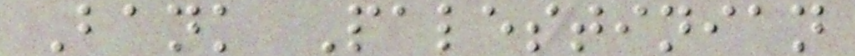Bank Palestinian
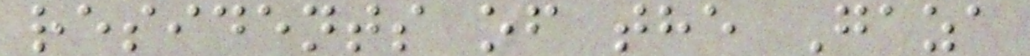residents of the Gaza
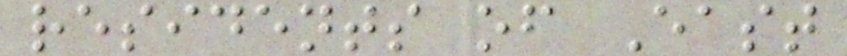residents of East
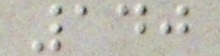140
